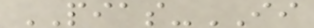PIAS-II
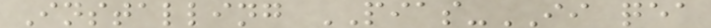Installing PIAS-II qea
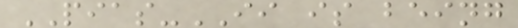PIAS-II is being
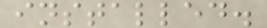installed.
